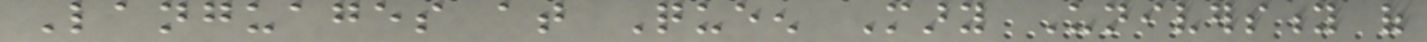Languages at Queen Mary University of
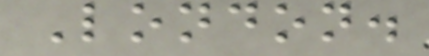London.
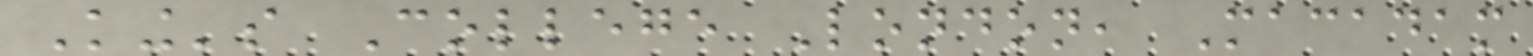King's College London, Macadam
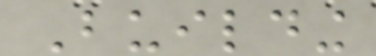Building
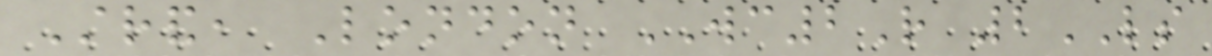Strand, London WC2R 2LS
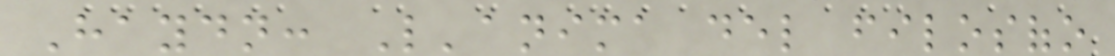Haydn: L'anima del filosofo
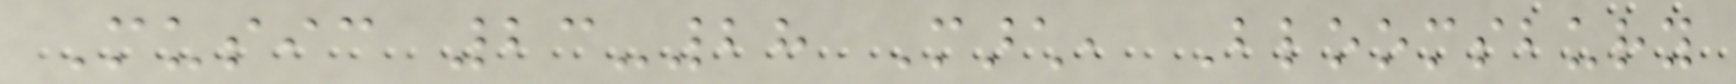Music 23-28 March, Bloomsbury
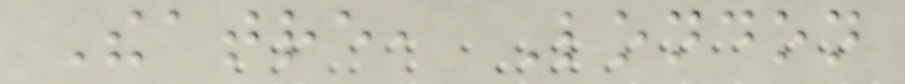Theatre, London
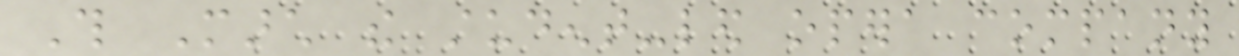This March the student-led opera company
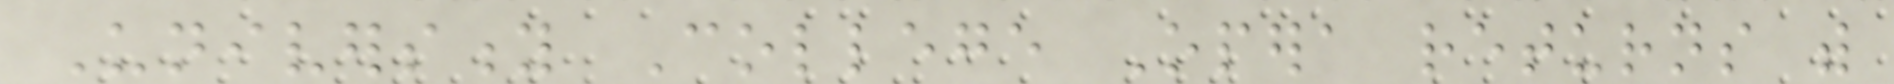University College Opera returns with
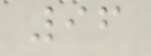96
